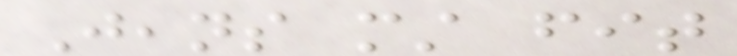Jeans must fit
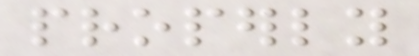properly
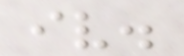iv.
